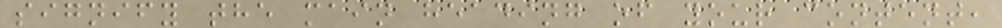signify the main heading of your content,
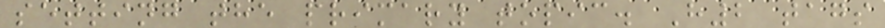setting the primary topic. H2 tags
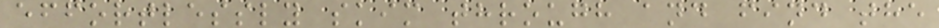effortlessly skim through and find the
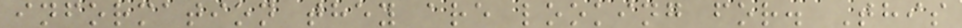information they are looking for. This
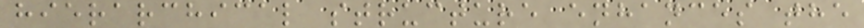hierarchical structure enhances the
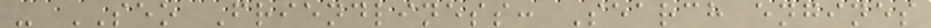- SEO Friendliness: Search engines
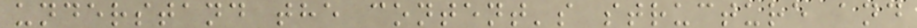understand the content's structure and
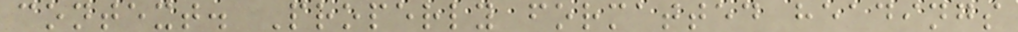context. Properly formatted headings
